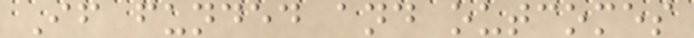If funded and outcomes
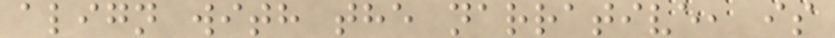align with the narrative, is
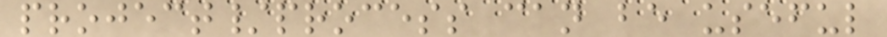project/process can be useful
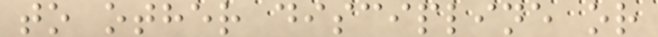to other discipline or
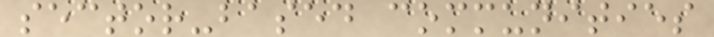sector-based communities
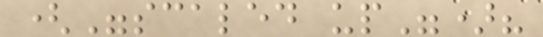("scaled up")?
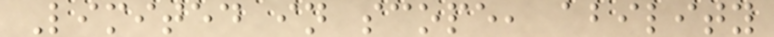Limited in scope, ability
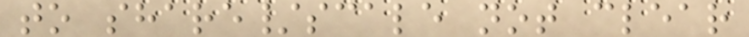to share/scale not clear
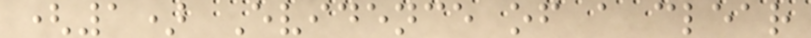(1) Evidence of a clear
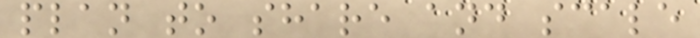plan to share and scale
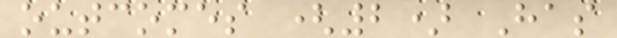outcomes (2) Has
